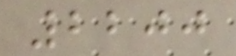2200
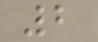2
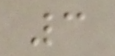3
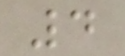4
